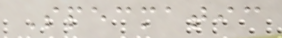Specmatic
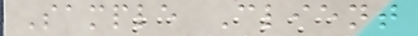Sample Client
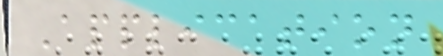Application
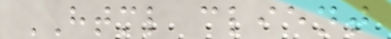HTML client
